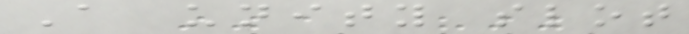A unity slot
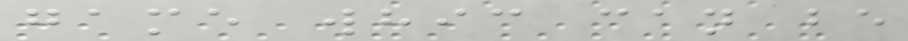game whic can be
